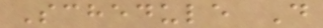Schedule D
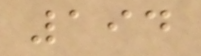194
